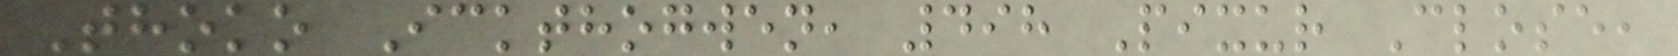Thoko Ickthogwen, 498 Pixur Close,
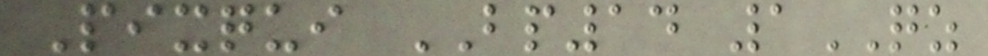Pixqui BP14 1QZ
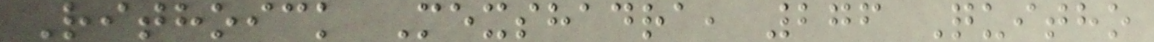Rithoick Mexshadra, 276 Quitho
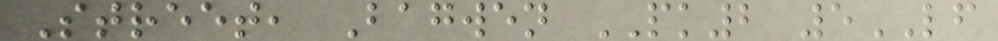Street, Bagwen PK2 5LF
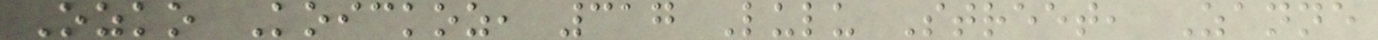Ozko Koickoz, 317 Lulu Street, Zanne
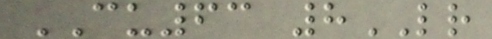CU63 8LR
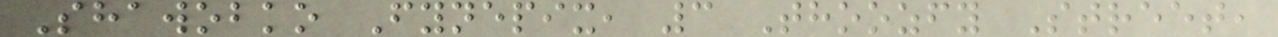Shawobko Fynepix, 3 Thoozfy Street,
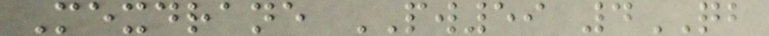Mexdrane PW59 4QB
